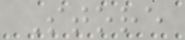Store
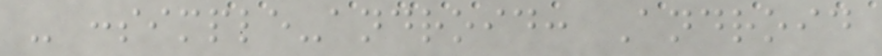- :simple-android: Android
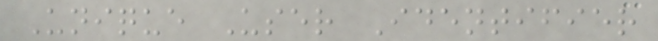Unique User Identifier
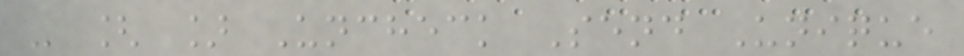- [ ] Uncheck Send Unique
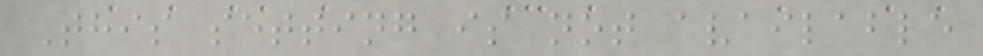This setting is not available
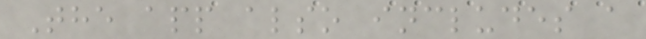The app also includes a
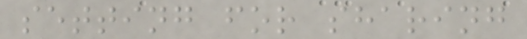setting for sharing
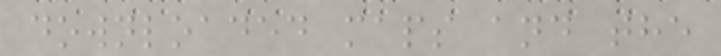downloaded maps and the
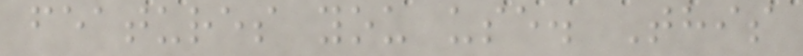features you use. This
